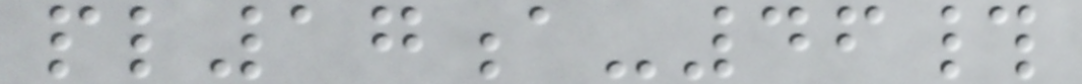pl17a-46#
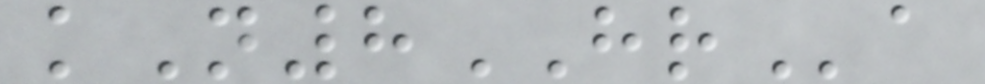kN8HRa
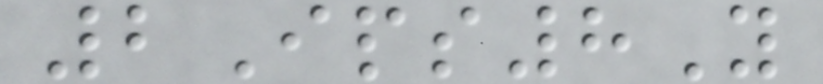2Ips8Y
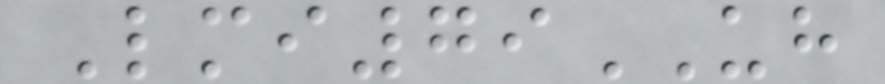Lmi79UH
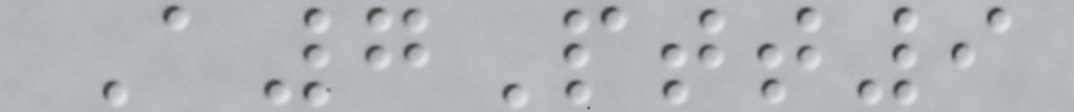A7Ptt9
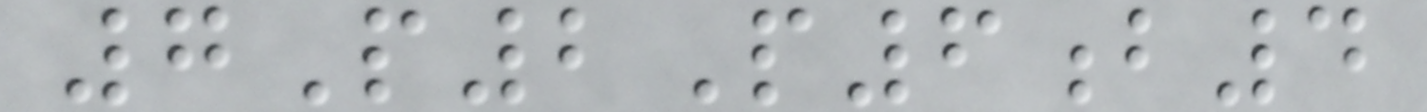7P2P6b4
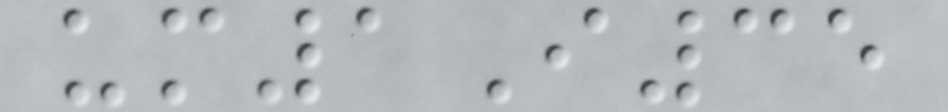um1I35
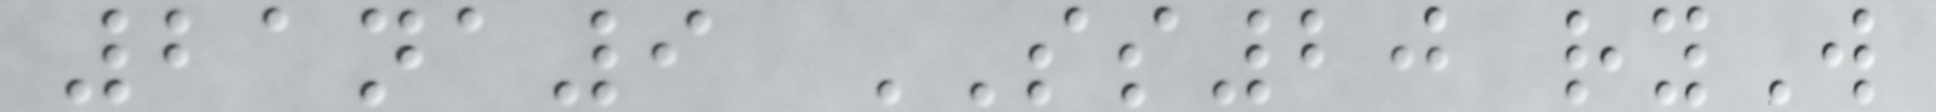21na9 SS20 ryW
